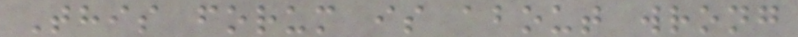This forum is about wrong
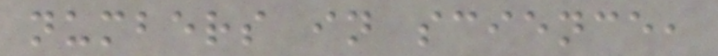numbers in science,
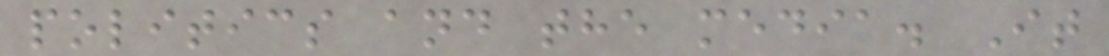politics and the media. It
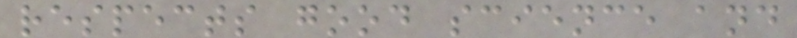respects good science and
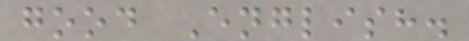good English.
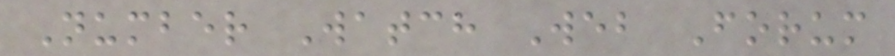Number Watch Web Forum
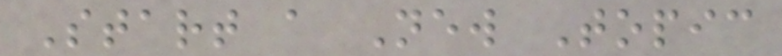Start a New Topic
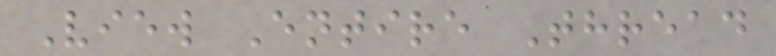View Entire Thread
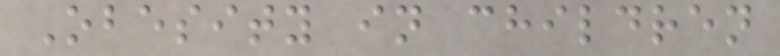Obesity in children
